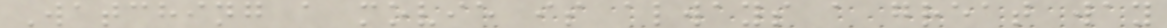Watching a movie is always a great way
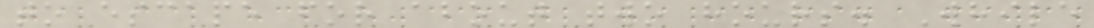to escape for about two hours. While
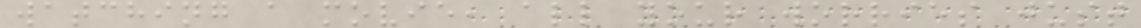watching a movie, all your worries just
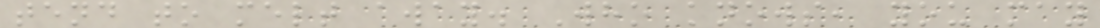tend to melt away. Who knows, you may
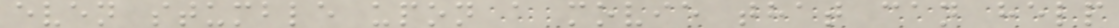even stumble upon a movie that can help
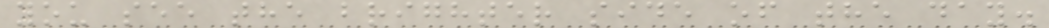you see the brighter side of the day.
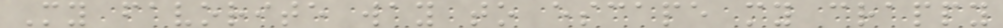My favorite way to escape my crappy
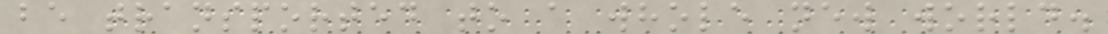be transported to a whole new world.
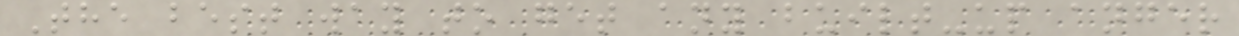The best way to get any built-up anger
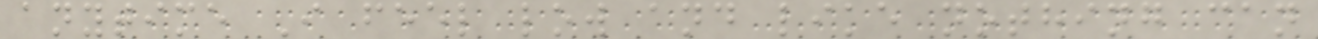anytime I feel low and like nothing can
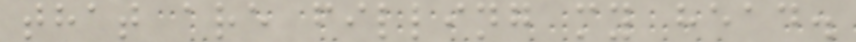that are filling my head.
